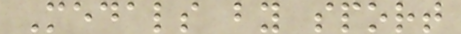Medals by sport
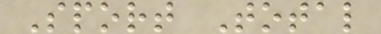Sport Total
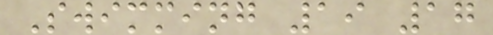Swimming 19 17
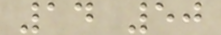14 50
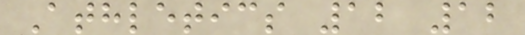Athletics 12 12
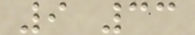9 33
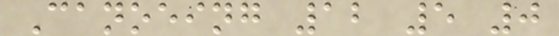Canoeing 12 5 0
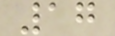17
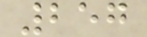257
